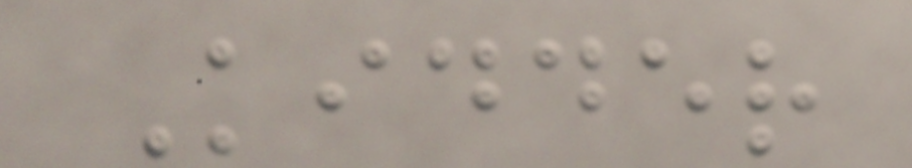Kidder
